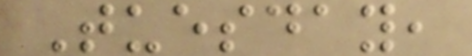Tuesday,
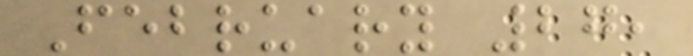February 27,
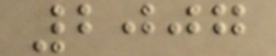2007
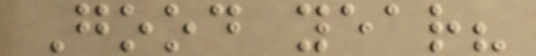Good year?
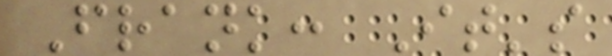Frank: It's
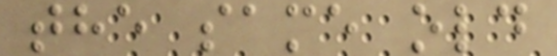the same old
